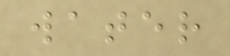water
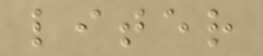liter
